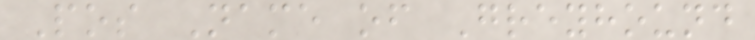Pos Name of Greyhound
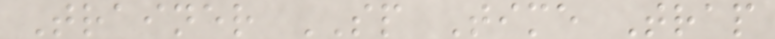Trainer SP Time Trap
